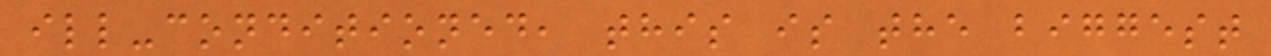ill-conditioned, this is the biggest
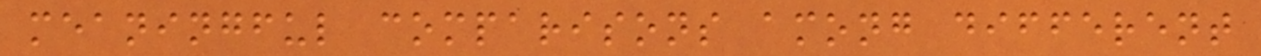meaningful comparisons among different
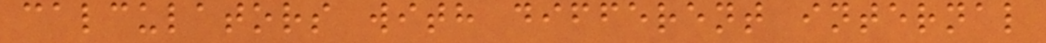calculators with different internal
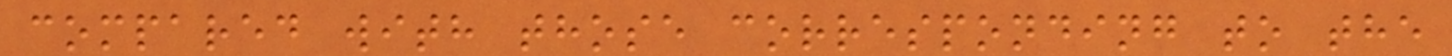compared with those corresponding to the
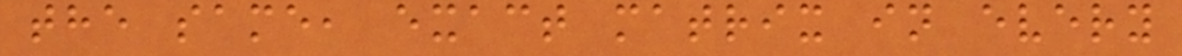the same, exact matrix in every
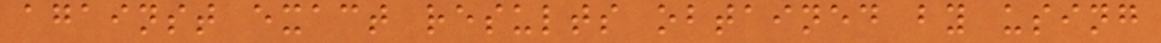against exact results obtained by using
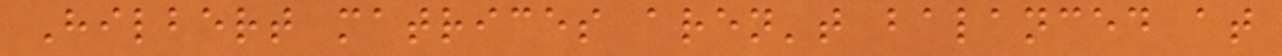Hilbert matrices aren't balanced at
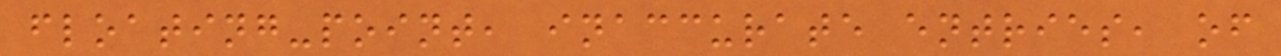floating-point, inaccurate entries, of
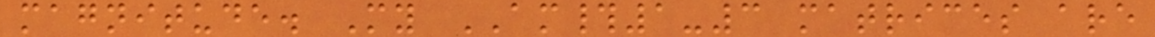magnitude. My AM#1-3 matrices are
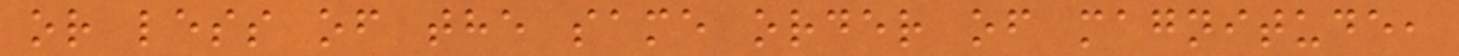or less of the same order of magnitude,
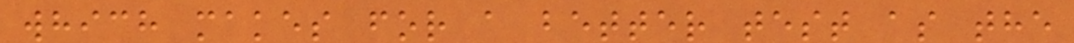which makes for a better test as the
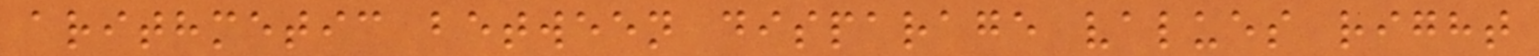arithmetic between disparage values right
